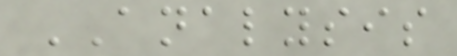ANALYSIS
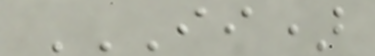II)
